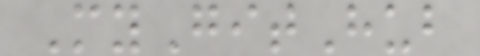MyGitHub
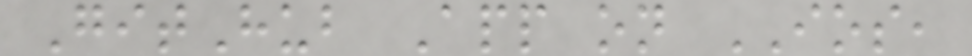GitHub App on IOS,
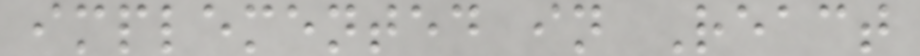implemented in React
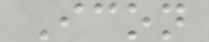Icon
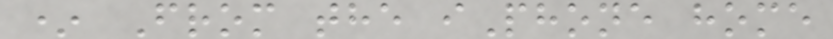* From the iPhone home
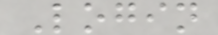Login
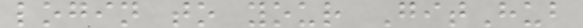login to your GitHub
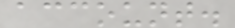account.
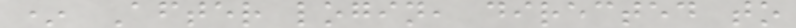* After login, directed to
